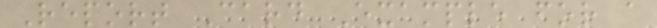Report Card Example for a
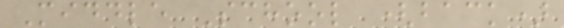Middle School (back)
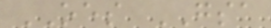OES GSA
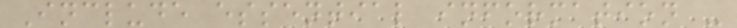Include essential information -
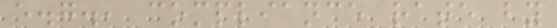e.g., compliance rate by
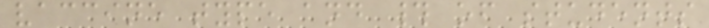vaccine type and # of students
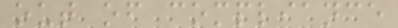out of compliance
